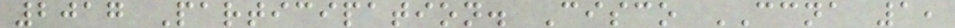2017 Participation. Cisco CCNA 1,
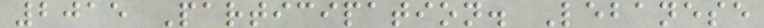2015 Participation. Lebanese
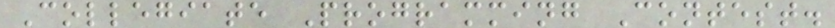Collegiate Programming Contest.
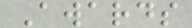Awards
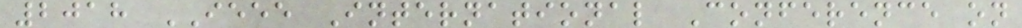2018 IEEE International Conference on
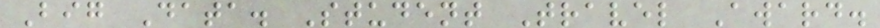Big Data. Student Travel Award.
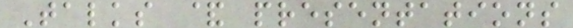Talks & presentations
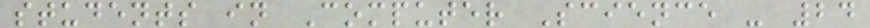students in Computer Science - 24
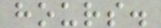hours.
